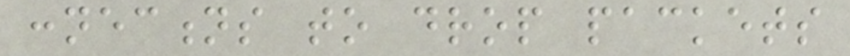connections to drop packets
